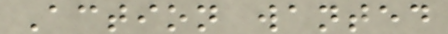Action wanted
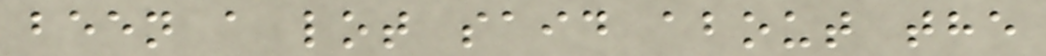been a lot said about the
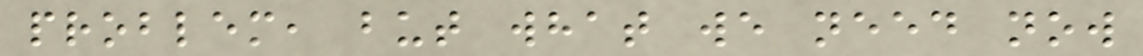problem, but what we need now
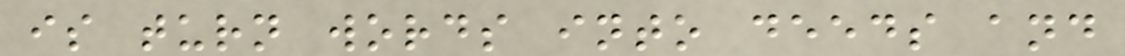is turn words into deeds and
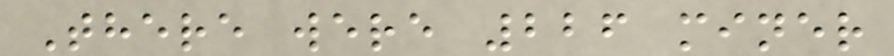There were 226 miner
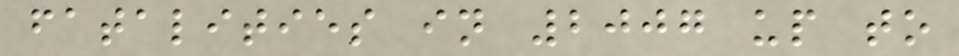fatalities in 2007 up to
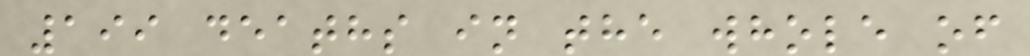199 deaths in the whole of
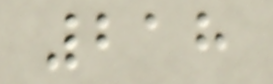218
